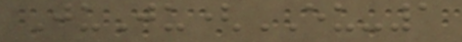JuJu(EU-1
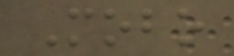Mobo
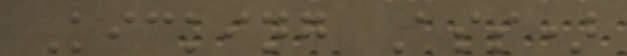Kicking Ass)
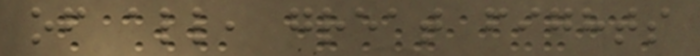of all, great fights
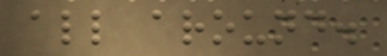all around.
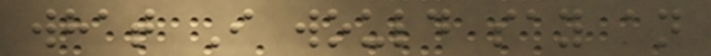what I would say an
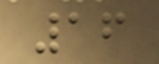16
